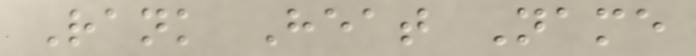Rank Heat Name
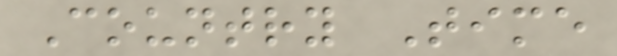Country Time
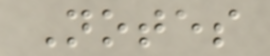Notes
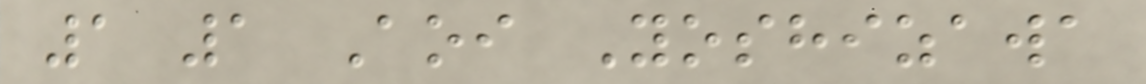1 1 Aoi Yoshizawa
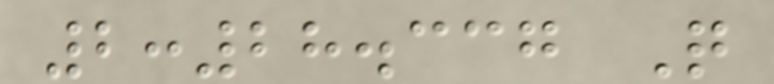2:28.337 Q
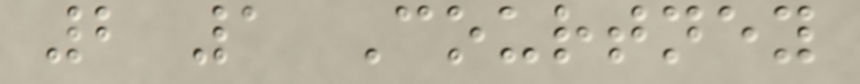2 1 Courtney
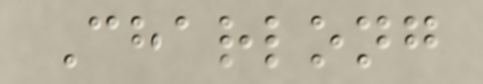Charlong
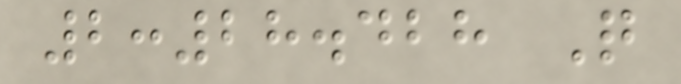2:28.428 Q
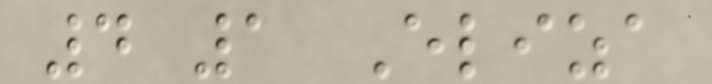4 1 Eliza
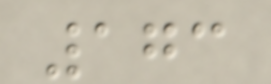173
